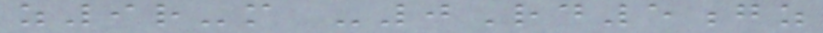z9r-m -0Rd5gz
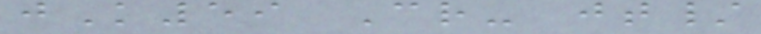jK59 Cr- jt/
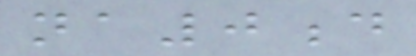na0d
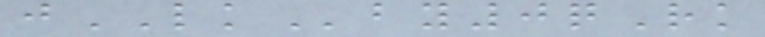jLKby0qRk
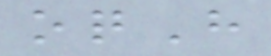oqH
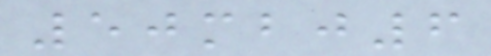50mbj6
